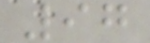97
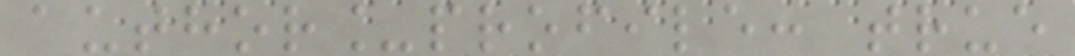author_profile: true
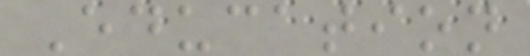Education
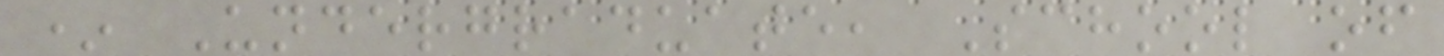* Undergraduate, School of
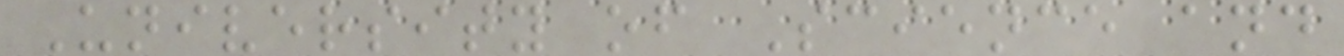University of Science and
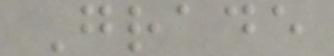Grade
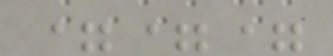===
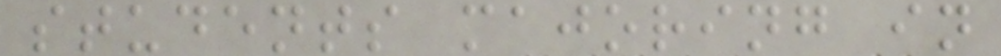students majoring in
